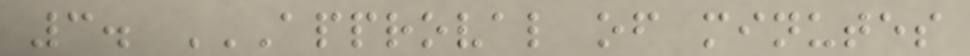3. APPROVAL OF MINUTES
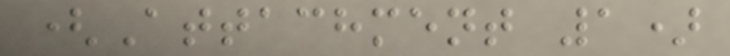(Attachment 1)
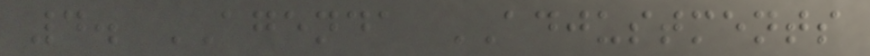4. AGENDA ADJUSTMENTS
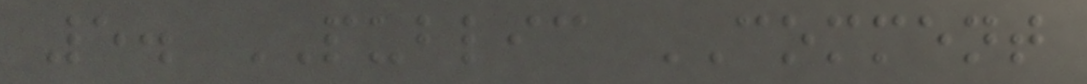5. PUBLIC COMMENT
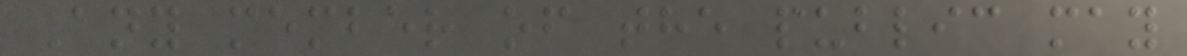Any member of the public may
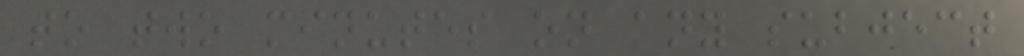to two minutes on any subject
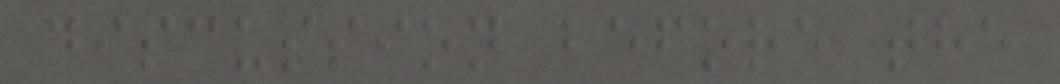discussion before the
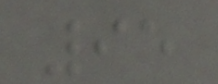95
